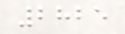2825
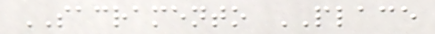SACRAMENTO PLACE
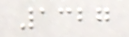1327
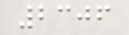2306
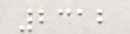2312
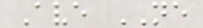Ave NE
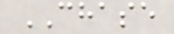CHASE
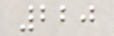220
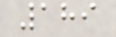189
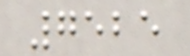7525
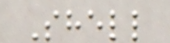Shell
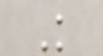K
